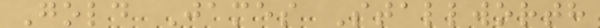Gold James Stallworth
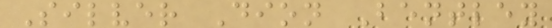Silver Dion Bentley
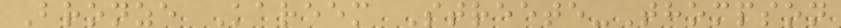Bronze Kareem Streete-Thompson
